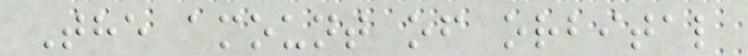The amount of orbital
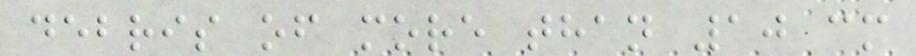debris of more than 10 cm
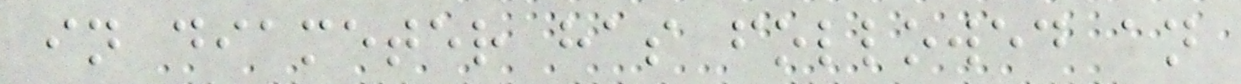in diameter has followed an
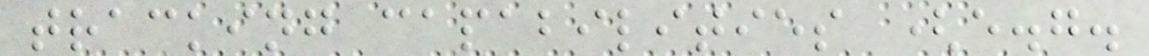tracking capabilities (e.g.
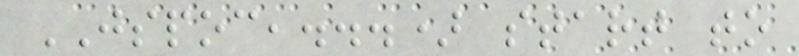JSPOC,...) start to
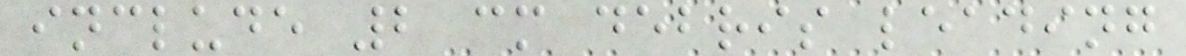include 2 cm debris leading
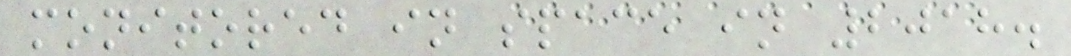monitored in space in 2018.
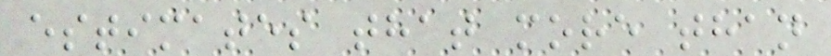estimates that more than
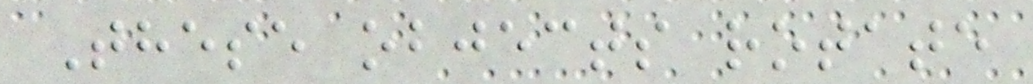These objects rotate
